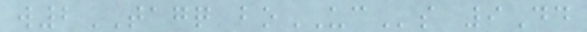w2TAGQ boUCs 9Dd
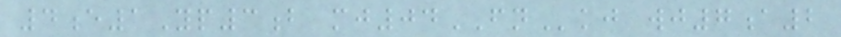4e1Yp3b mj04FNkj wj7a2
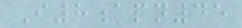I8apn45
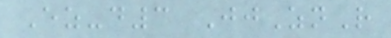Ez-d3 JjZnR
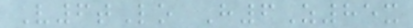V6tLo H6Z85x
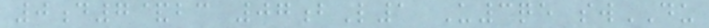0d7&bc 07bL1 U3qe swDU
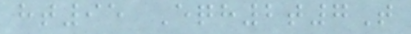ht95 Eqh2t7T
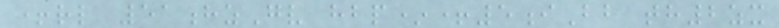+rl 51hzGv hbp*+5iBb th2zx
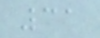31
